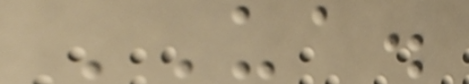UA.
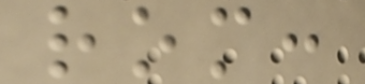rom:
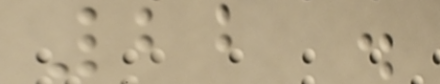22 .
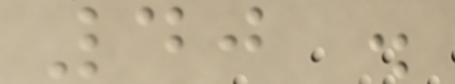40 .
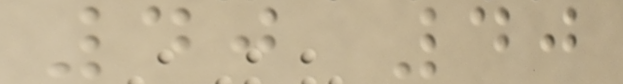40 40
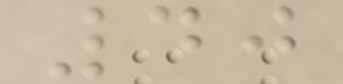40
